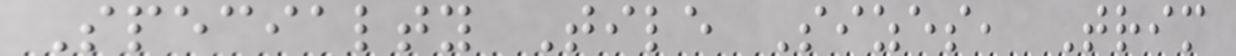Specialty Tile Sizes, Trim
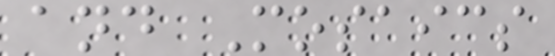and Mosaics
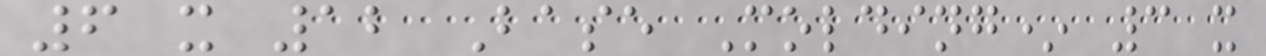6 x 12 Base Molding* 3 x
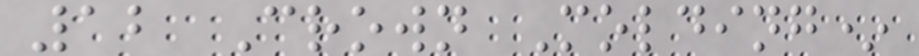12 Crown Molding*
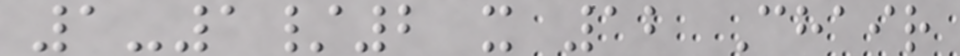1-1/2 x 12 Chair
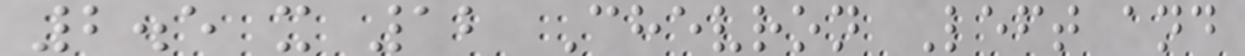2.5 x 12 Chevron Left and
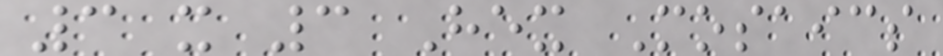3 x 3 Hex Mosaics
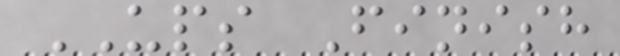UPS Finish
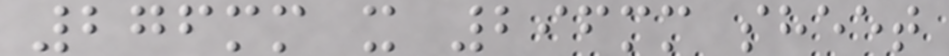276mm x 296mm sheet
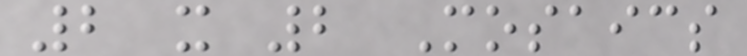2 x 2 Mosaics
